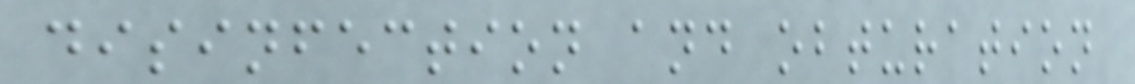disinfection and obturation
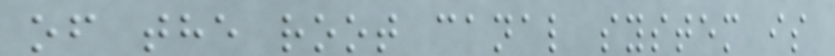of the root canal system is
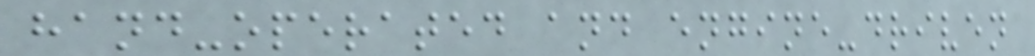hand-operated and engine-driven
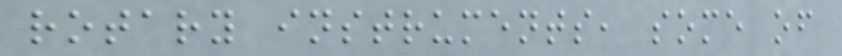rotary instruments, some of
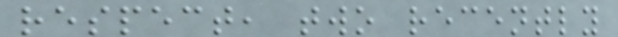respect, two recently
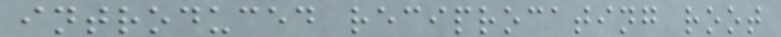introduced reciprocating root
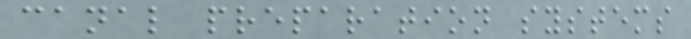canal preparation systems
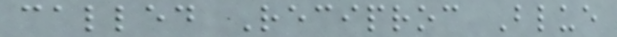called Reciproc Blue
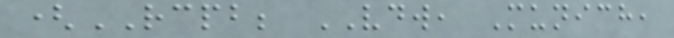(RCPB; VDW, Munich,
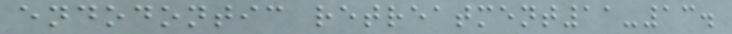endodontic retreatment11-13.
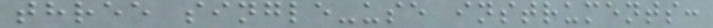three single-use instruments:
